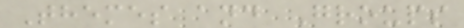Themes and Groups
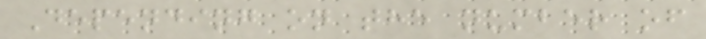Depending on the number of
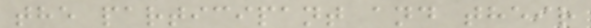the participant and their
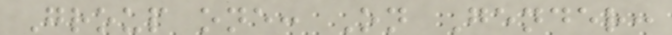Group one: On Gender:
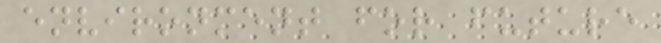environment for future
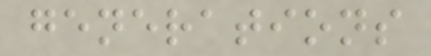generations
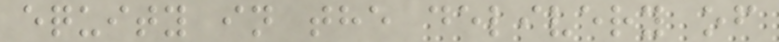equity in the delivery of
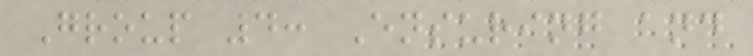Group 4: Ensuring and
